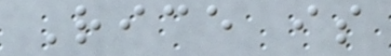Rice is
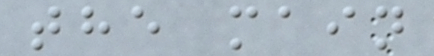the main
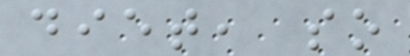diet, so
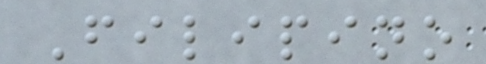Filipino
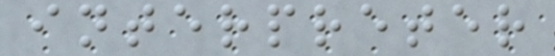interpreter
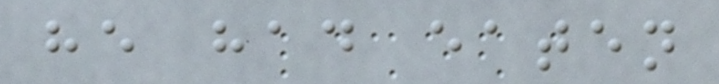he had eaten
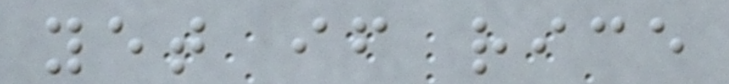yet if rice
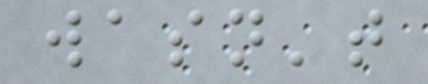wasn't
